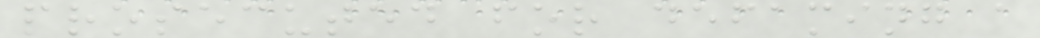prosecuted for defaming a
